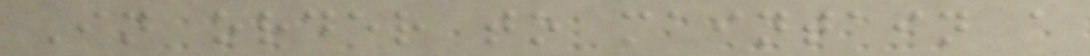In order to maintain a
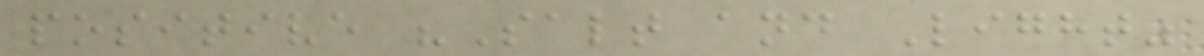positive "Salt and Light"
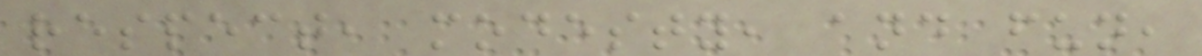respect, modesty, and fun,
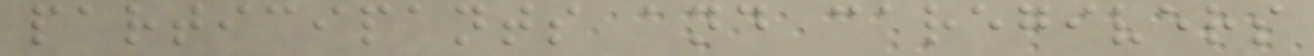participants and caregivers
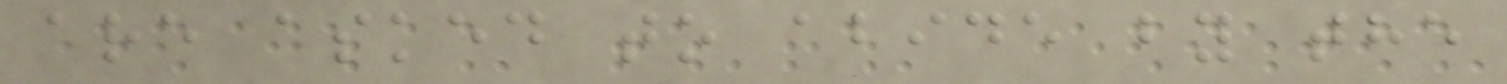are asked to abide by the
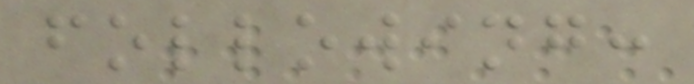following:
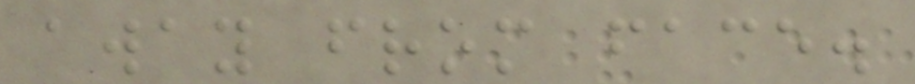away from face.
